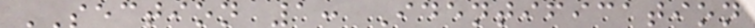SECTION 1: Identification
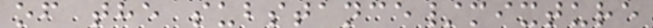of the substance/mixture
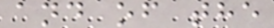and of the
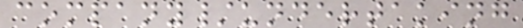company/undertaking
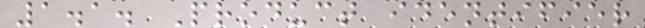1.1. Product identifier
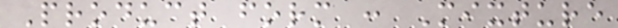Product form : Mixture
